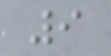9
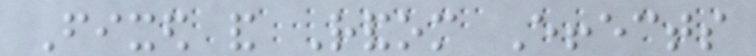Fixed and Random Effects
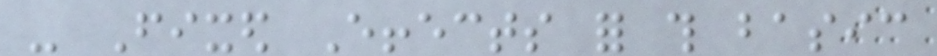- Fixed Effects for this basic
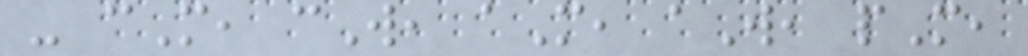- cM, cW, aM, aW, pM,
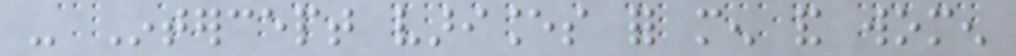- Intercept variances for men and women
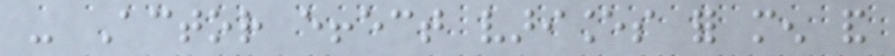- Actor effect variances for men and
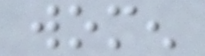women
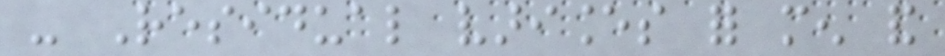- Residual variances for men and
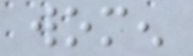women
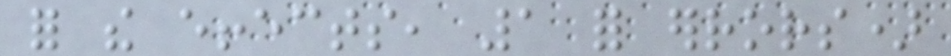for the effects, 1 for errors)
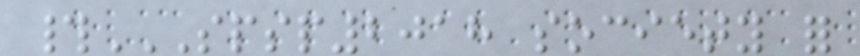#SPSP2018 SOCIETY FOR
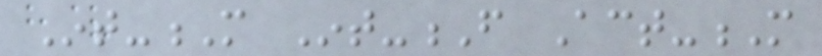Int-M Int-F Act-M
